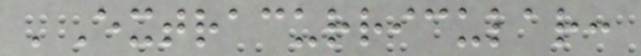'Extracurricular:
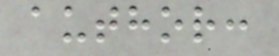author:
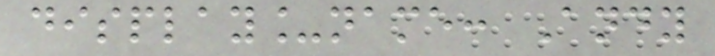display_name: Andy
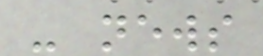- news
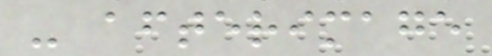- afterimage
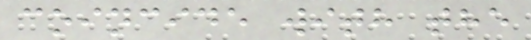coincide with the
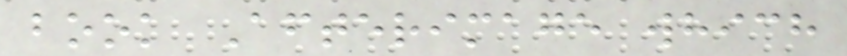book Afterimage which
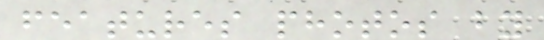features photos by
